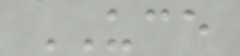UCE
